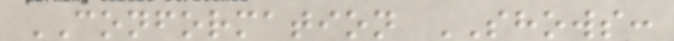CONFORMATION SHOWS:
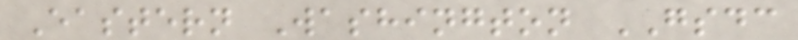Eastern Washington GSDC
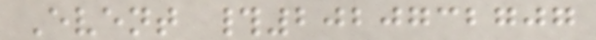Event #2020732707
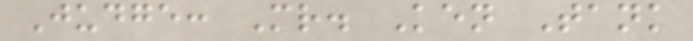Judge: Mr. Ken Tank
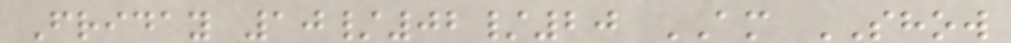Friday 10/02/20 AM SHOW
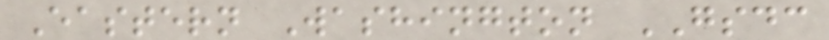Eastern Washington GSDC
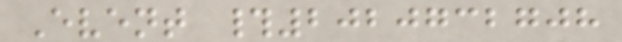Event #2020732708
